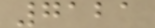7121
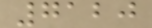7120
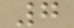7
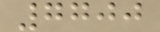7700
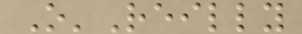O'Reilly
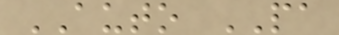AUTO PA
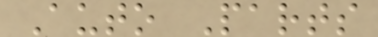Auto Parts
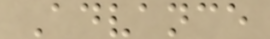Advance
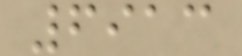6913
